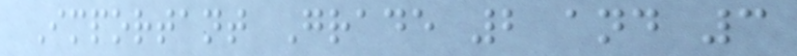Important Grade 2 and 3
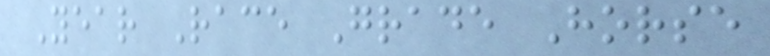Year Race Grade Horse
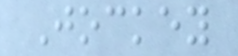Jockey
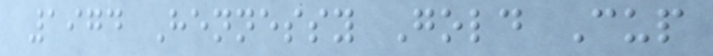1974 Hennessy Gold Cup
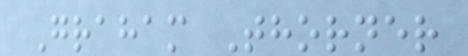Graham Thorner
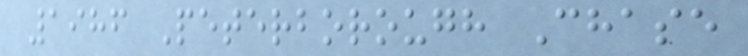1986 Peterborough Chase
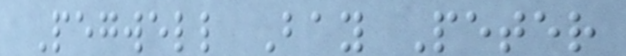Pegwell Bay Peter
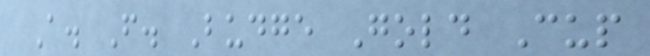A. F. Budge Gold Cup
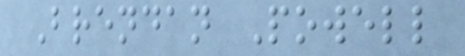Brendan Powell
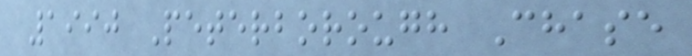1990 Peterborough Chase
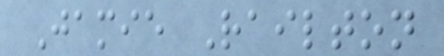Jamie Railton
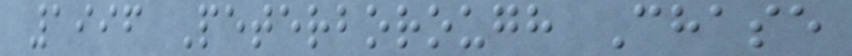1996 Peterborough Chase
